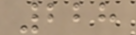228
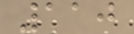110
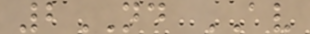2ND AV
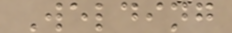Welding
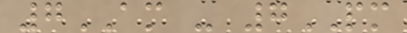7AM - 7PM
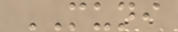MUNI
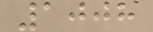1008
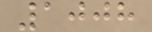1008
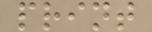print
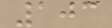103
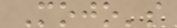Mojo's
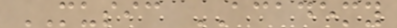MUSIC ACADEMY
